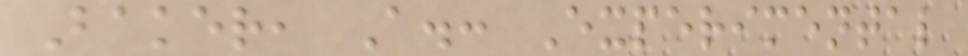Baker, A.: Experimental
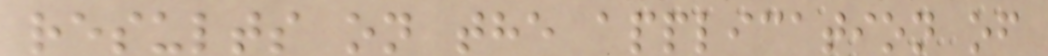results on the application of
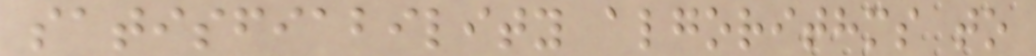satisfiability algorithms to
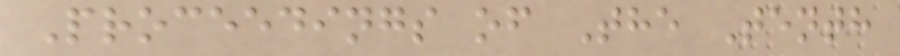Proceedings of The Tenth
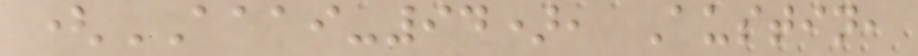(AAAI-94), Austin,
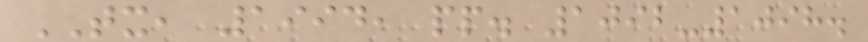TX, 1994, pp. 1092-1098.
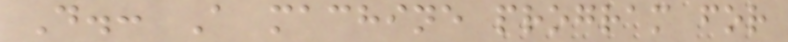D.: A machine program for
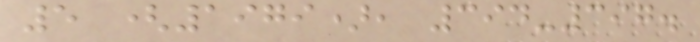5 (1979), 394-397.
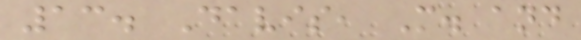13. Davis, M. and
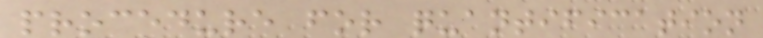procedure for quantification
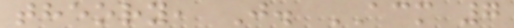theory, J. ACM 7
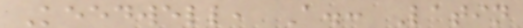Keedwell, A.: Latin
